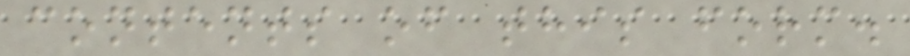contents of this form.
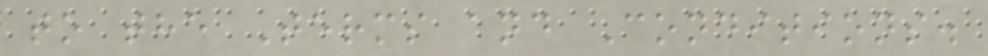to the Terms and Conditions.
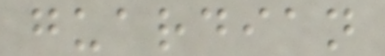guardian
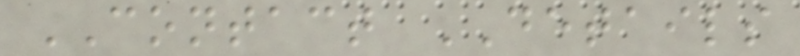CONTACT DETAILS
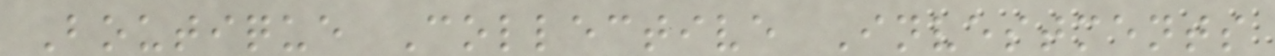Boutique Collective Investments
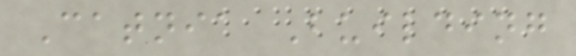Catnia Building
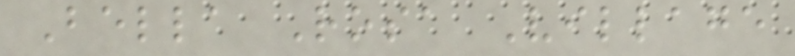Bella Rosa Village
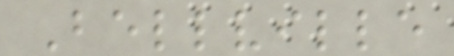Bellville
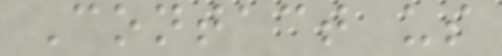Contact us
